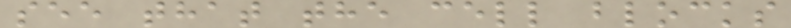see that the cell blocks
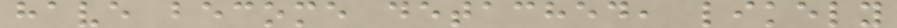have become detached, likely
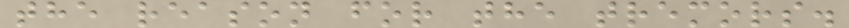the reason for the tremors.
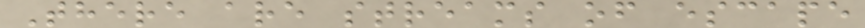There are streams of escape
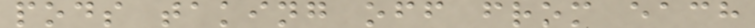pods taking off from each
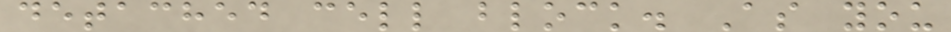detached cell block. As you
